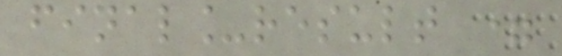final_result =
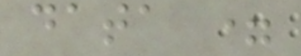data =
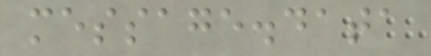message.data
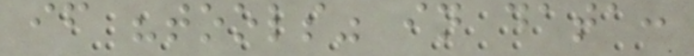if "tools" in data:
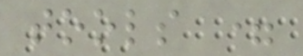tools =
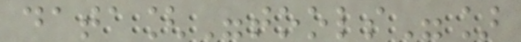data["tools"]
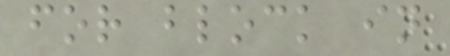for block in
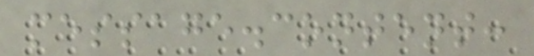message.content:
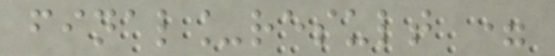final_result =
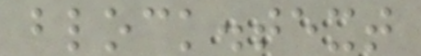block.text
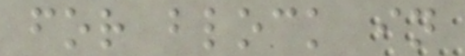for block in
